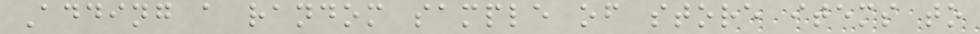Adding a random sample of store items to
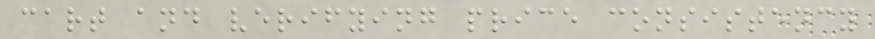cart and verifying price consistency
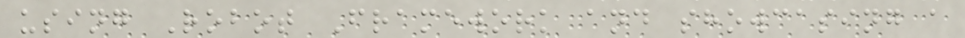using Robot Framework and showcasing a
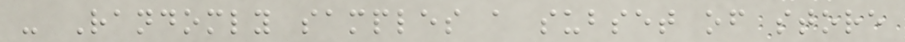- Randomly samples a subset of store
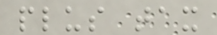plus tax
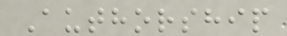Authorship
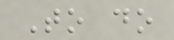To do
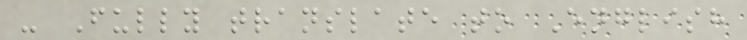- Fully translate to English
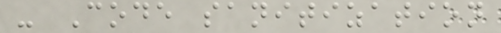- Code sanitization
